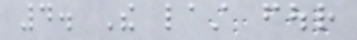4. The last four
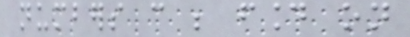numbers can be found on
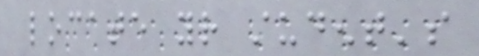locate your student's
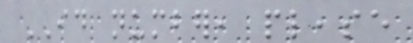ID number, please
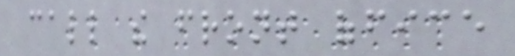call the front office
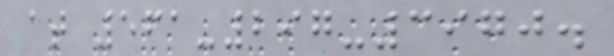at 561-297-3970.
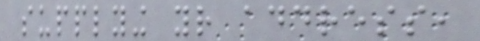supplying your address,
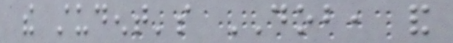the student's DOB, and
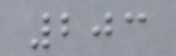203
